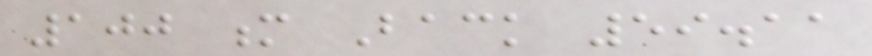100 m Back 59.11
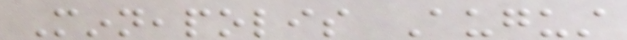Minneapolis August
